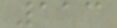113
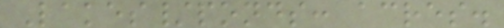Lakes/ponds: acres.
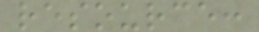resource:
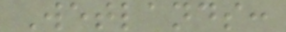Wetlands:
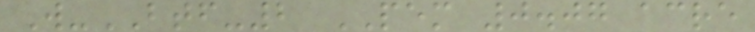W-BTF-2 PEM 0.07 acre
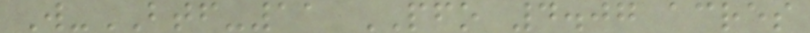W-BTF-11 PFO 4.07 acres
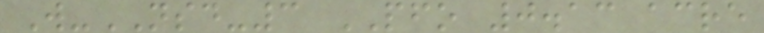W-NSD-3 PFO 0.13 acre
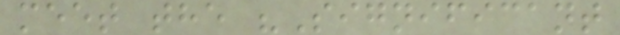meet the "Significant
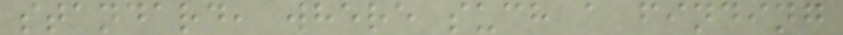standard, where such a finding
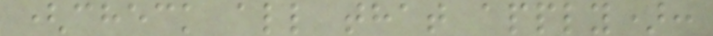(check all that apply):
